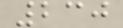230
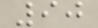90
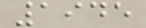1945
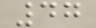47
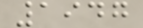1947
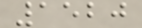1520
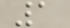1
